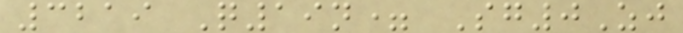3219 Q19n= Sg0Zj
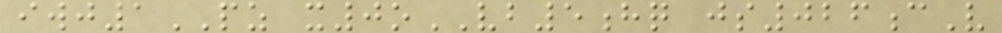iwj1PZ x0oVB5hq js026cV
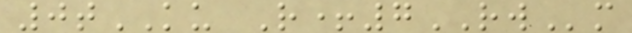0tKU R+7RWm
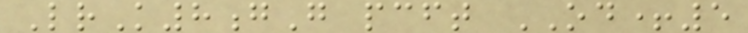LrK8gG pcft OD+5
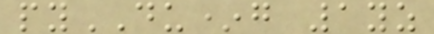pyDU*g 1yz
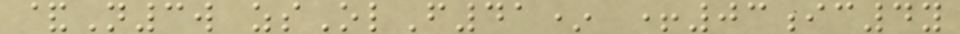&N3w zsOlF41* +03ic4y
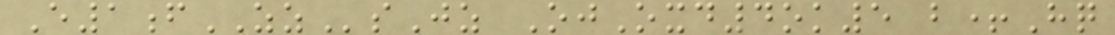E1fZZsJz OjOxd4ok5 b+Hq
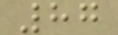87
